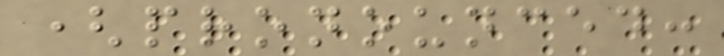(pronounced:
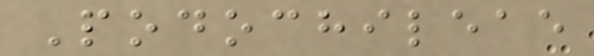Podochileae
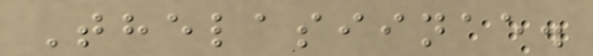Thelasiinae.
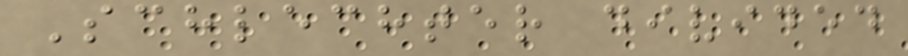Schlechter divided
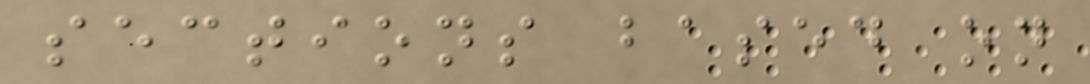sections based on
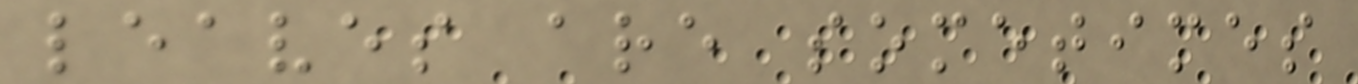leaves are sometimes
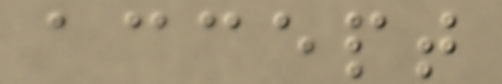accept
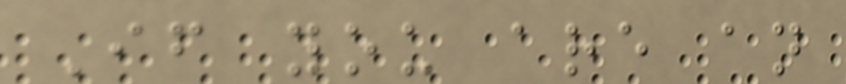If you are an
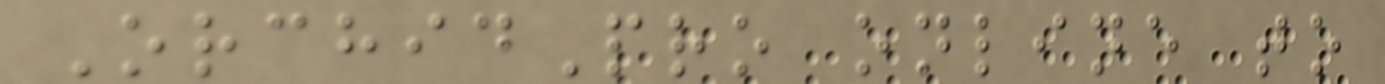OrchidPro online to
